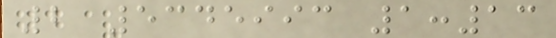2 5345993 1:13
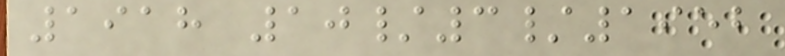1918 10/3/1952
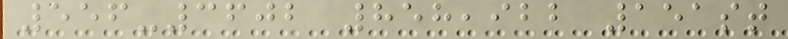556-3602 858,922 151st
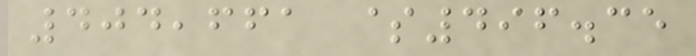404,661 $496.35
